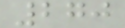270
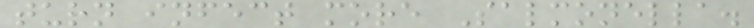turn infect more Salmonella.
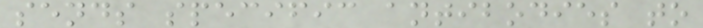sends specific antibodies to
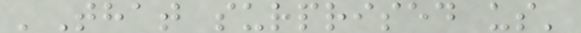'That surprised us'
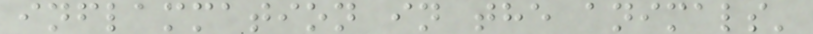inflammation in the animals'
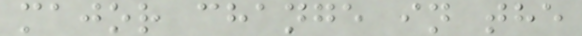major change in the
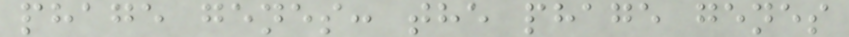phage genes: the phage genes
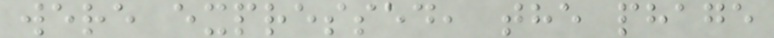were expressed, the phage
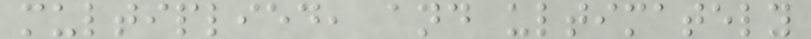multiplied, and ultimately
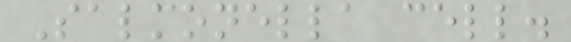Salmonella cell.
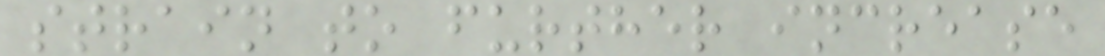strain to further increase
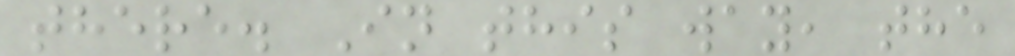there. In this way, the
